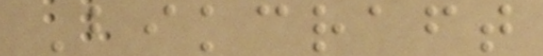Bikcraft
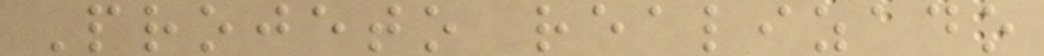Projeto realizado
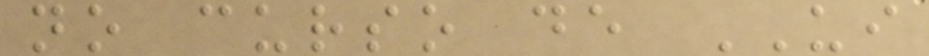no curso de UI
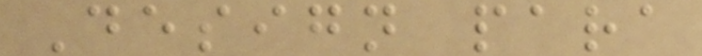Design para
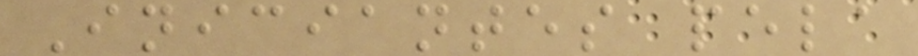Iniciantes pela
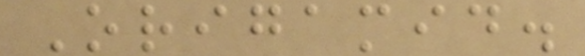Origamid.
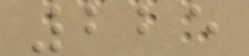225
